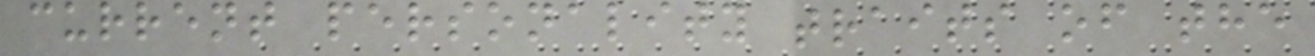current personality traits of the
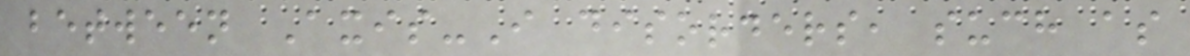between Axis-I disorders, such as
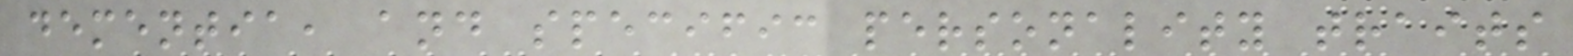dementia, and specific personality traits
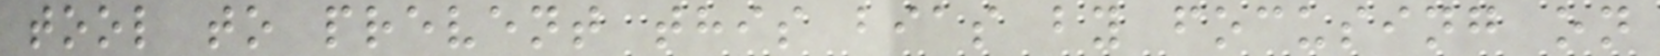tool to prevent this bias by focusing on
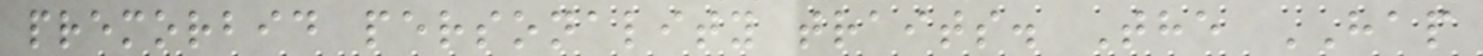premorbid personality traits. The HAP
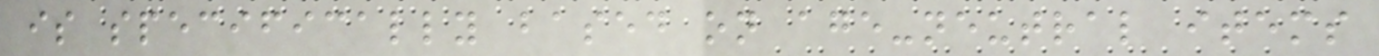is specifically based on age-neutral items
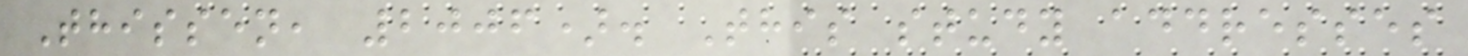Thissen, 2006). This study addresses
